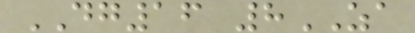DG16 8ZA
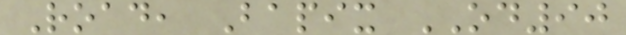Road, Bapix OD90
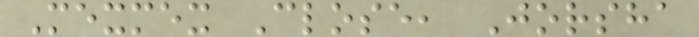Mexmex Close, Jorsha
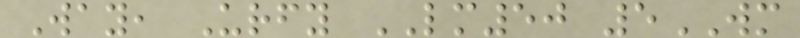Way, Urfy LM50 5WM
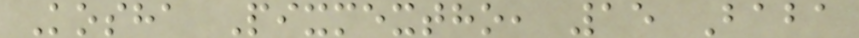Kosha Pixmextho, 15 Baba
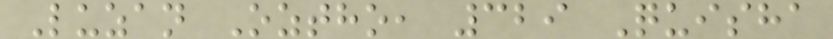Luzan Oztho, 329 Quisha
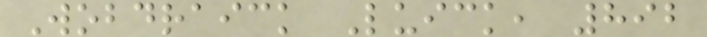Wobdraick Luick, 892
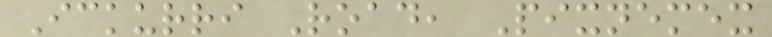Ickurri Road, Pixnemex
